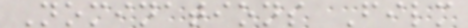Nominations Film
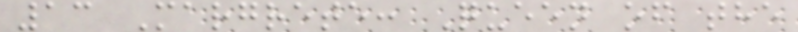13 Margrete: Queen of the
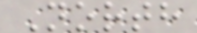North
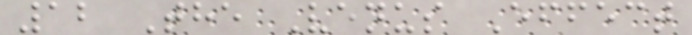12 The Venus Effect
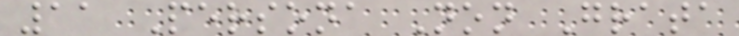11 Persona Non Grata
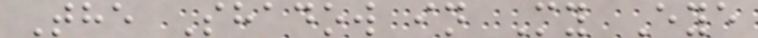The Shadow in My Eye
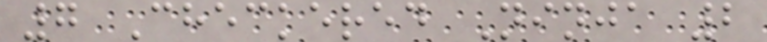7 Checkered Ninja 2
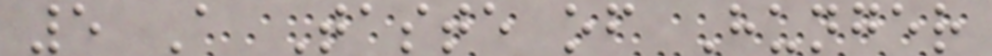5 A Taste of Hunger
